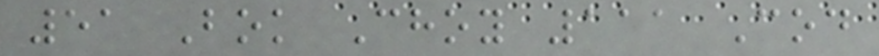51 Bok Choy 111 Cod
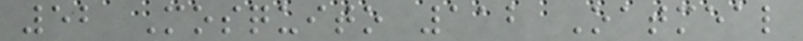52 Mosquito 112 Oatmeal
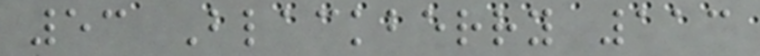53 Blackberry 113
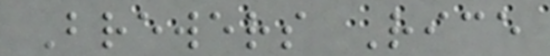Brewers Rice
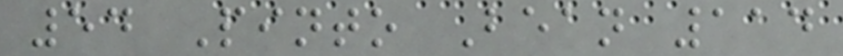54 Pinto Bean 114
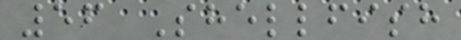56 Shellfish
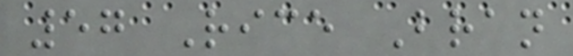57 Rice Bran
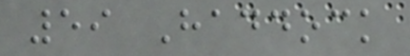59 Haddock
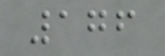176
